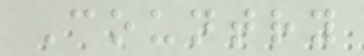Country
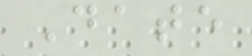Date
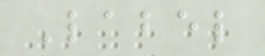Label
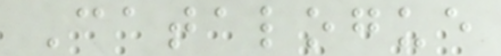Catalogue
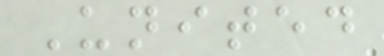United
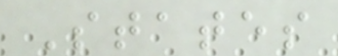States
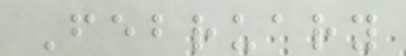February
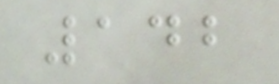142
